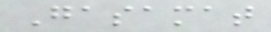Gasamat
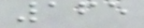165
